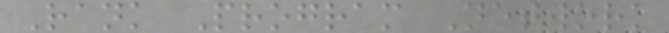Rank Program Network
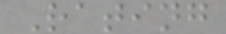Rating
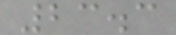23.3
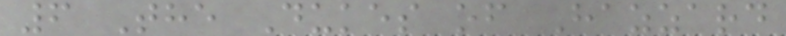6 The Dukes of Hazzard
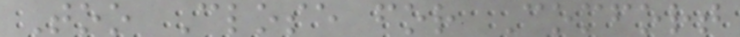Too Close for Comfort
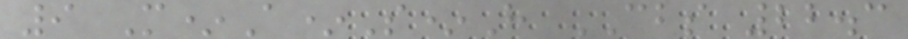9 M*A*S*H CBS 22.3
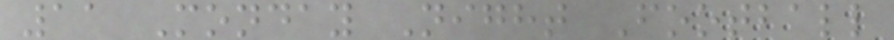11 Monday Night Football
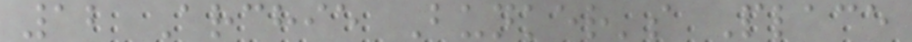12 Archie Bunker's Place
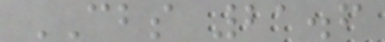CBS 21.6
